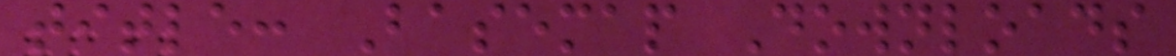title: Basemap Downloads
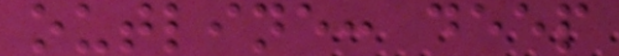outline: deep
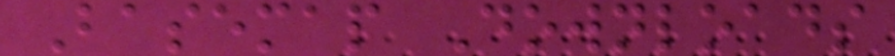Basemap Downloads
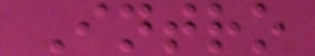Intro
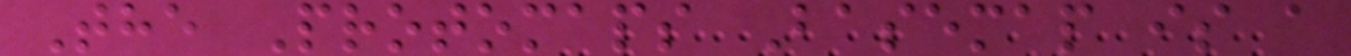The Protomaps Basemap is a
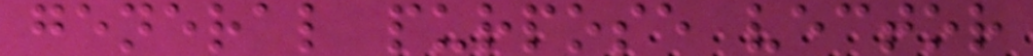general purpose vector
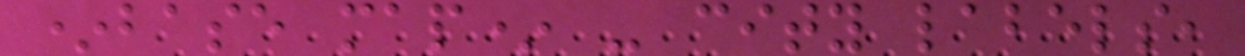*base map* - city labels,
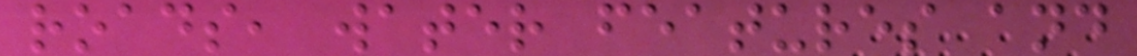roads, water features and
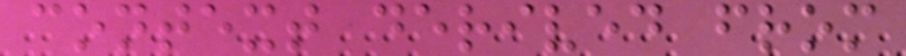context derived from
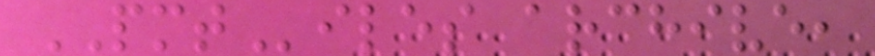PMTiles archive,
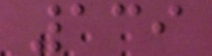139
